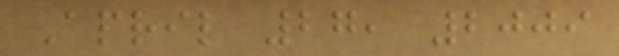April 27, 2009
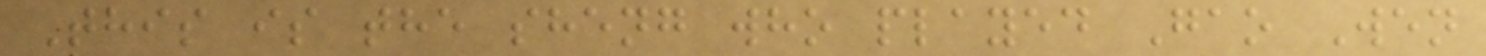This is the sheng who played Gao Wen
